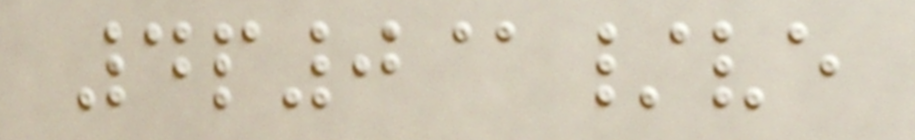4p0@/ve
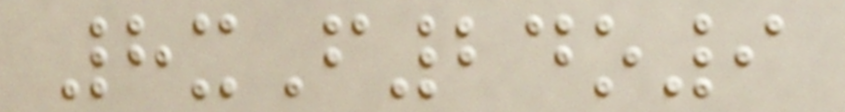8xF24o9
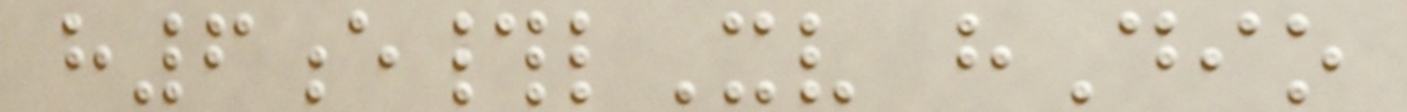h6e#lXv hDio
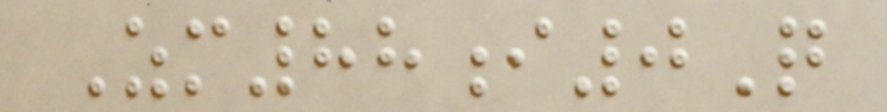Zm88i0Q
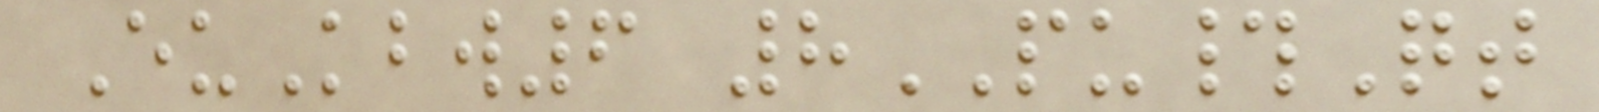EuKbw6 8PU#Qt
